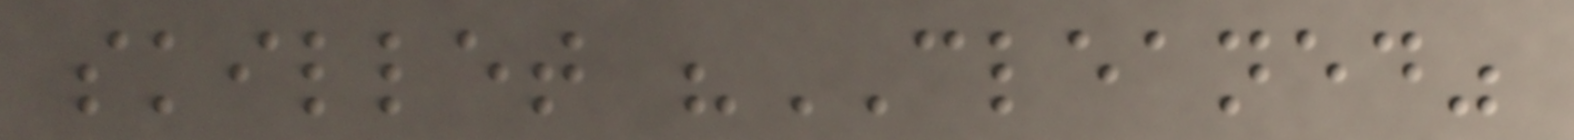skillet "CLEANED"
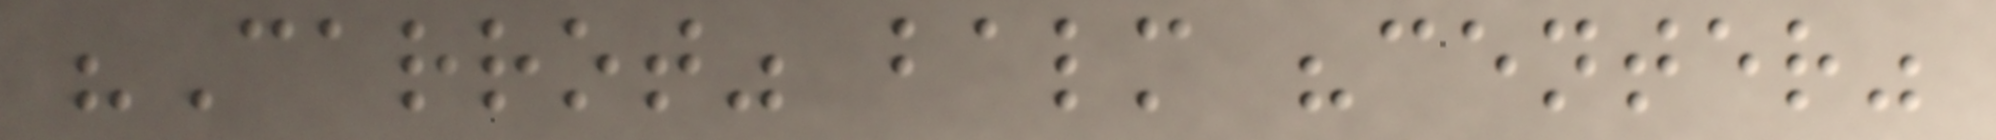"Carrot" balm "center"
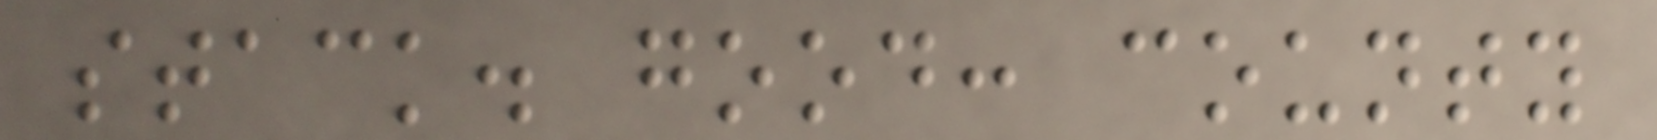stack. good: county
